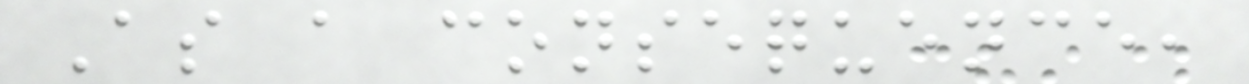As a consequence,
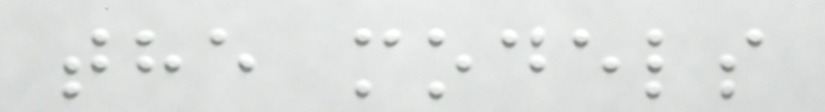the models
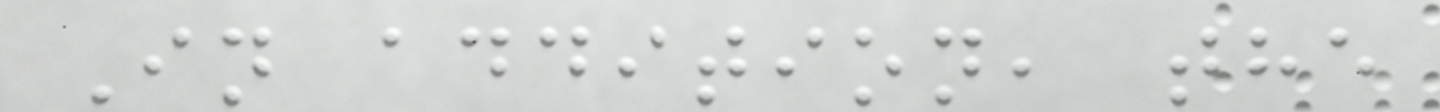In addition, the
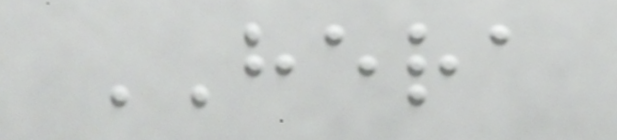HERA
